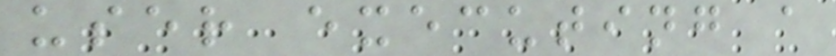user executing a
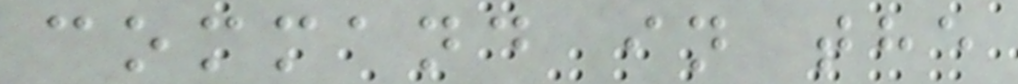command in the
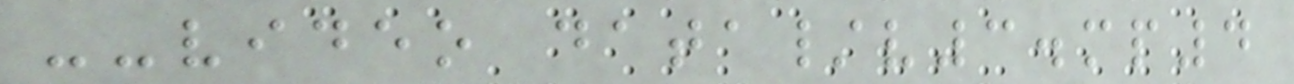--video data/v3.mp4
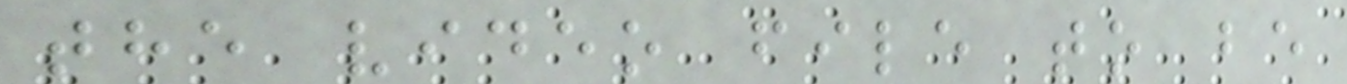the video file to be
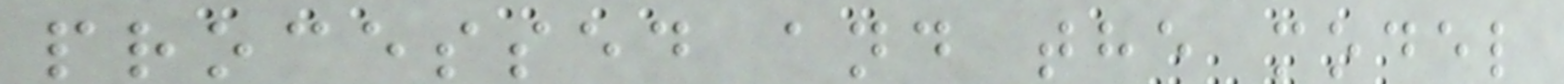processed and the model
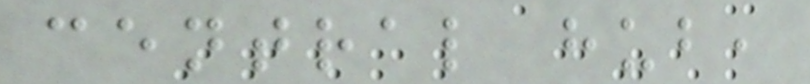central hub,
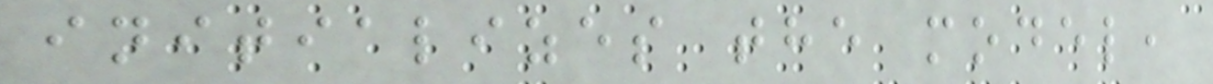initializes the model,
